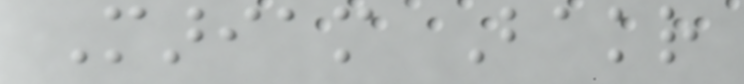Mariam Bakr
